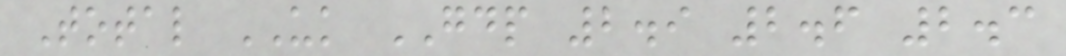Total UK GDP 2.9 2.6 2.3
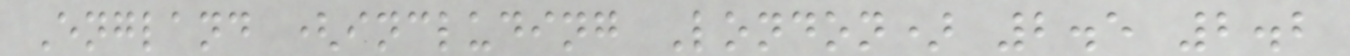England (including London) 2.5 2.2
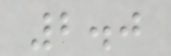2.0
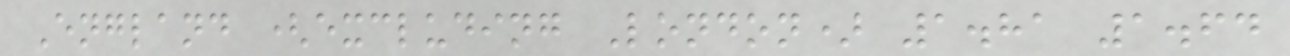England (excluding London) 1.81 1.64
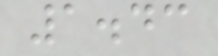1.43
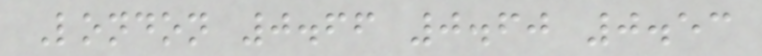London 0.66 0.60 0.53
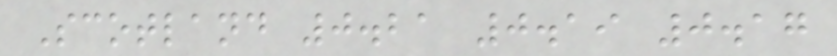Scotland 0.21 0.19 0.17
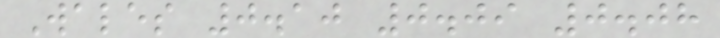Wales 0.10 0.09 0.08
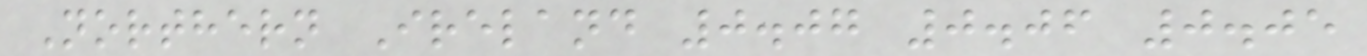Northern Ireland 0.07 0.06 0.05
